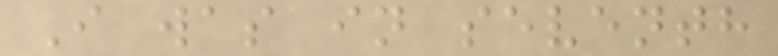I was in seventh
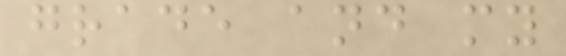grade and my
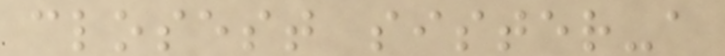closest sister-a
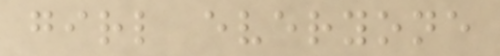girl everyone
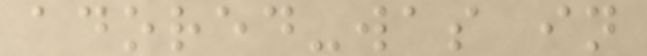adored-was in
